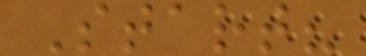Start?
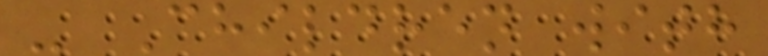- Children with
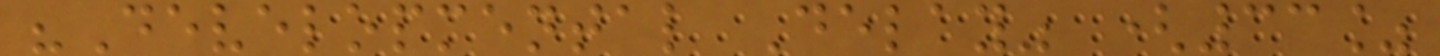"Developmental Delay" (33%
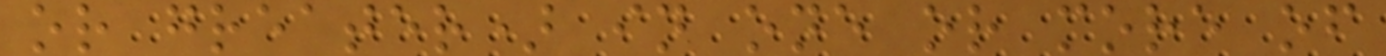or greater) in one or more of
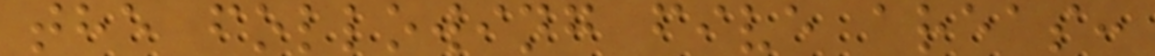the following five areas:
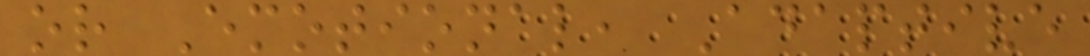or Emotional, Adaptive
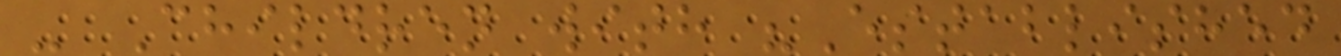- Children with "Established
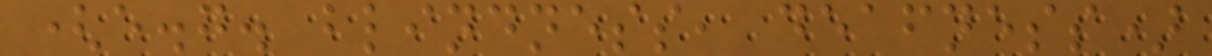(e.g. blindness, deafness)
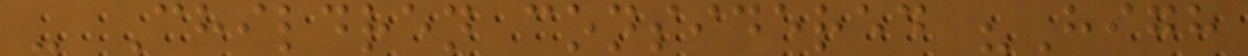- Children considered "High
